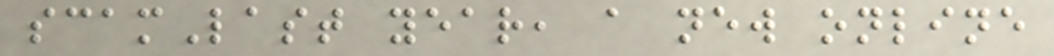scamLast year, a new online
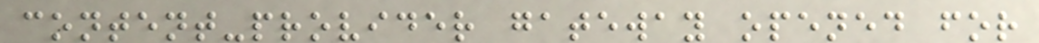content-provider gateway opened for
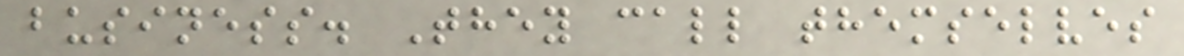business. They call themselves
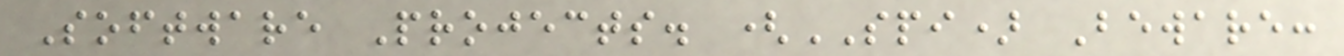Software Projects. (SPI) Beware:
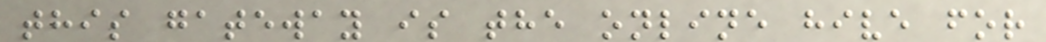this gateway is the online hive for
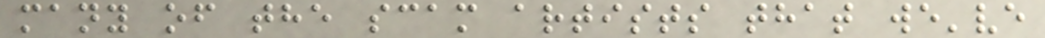many of the scam artists that we've
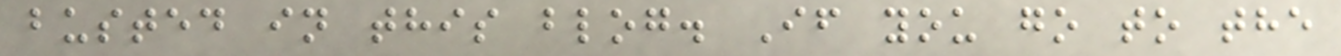busted in this blog. If you go to the
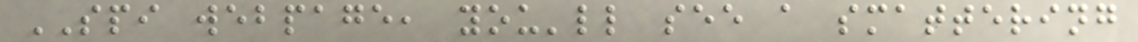SPI webpage, you'll see a smattering
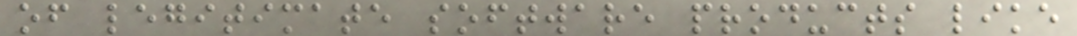of legitimate software products like
